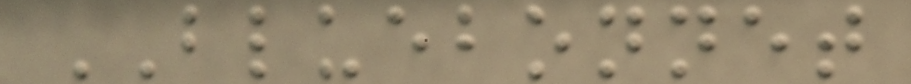BLUEBONNET
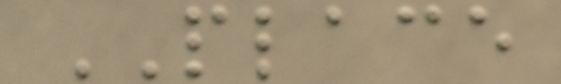PLACE
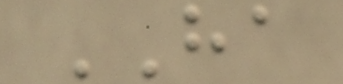HA
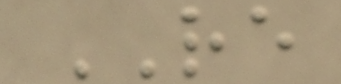RE
